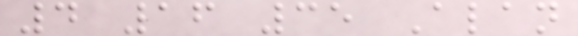4 16 35 Alan
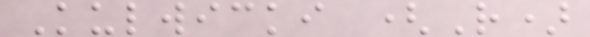Kulwicki (R)
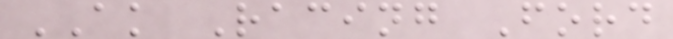AK Racing Ford
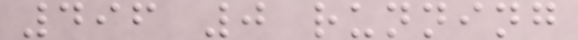496 0 running
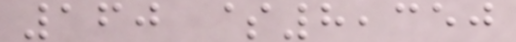160 $8,350
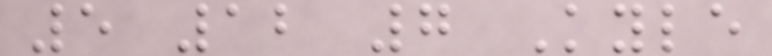5 12 7 Kyle
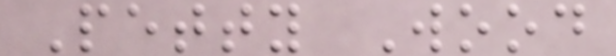Petty Wood
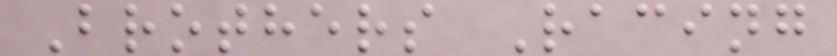Brothers Racing
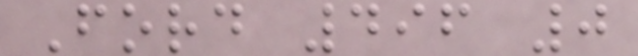Ford 496 0
